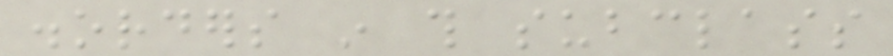disorders in this subclass
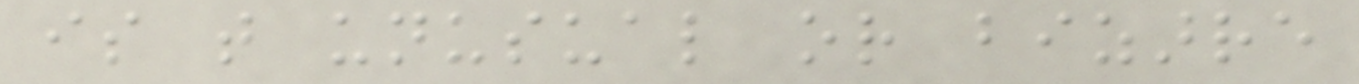is that unusual or bizarre
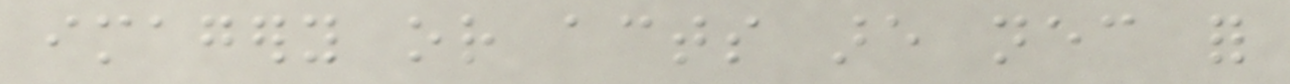imagery or acts are necessary for
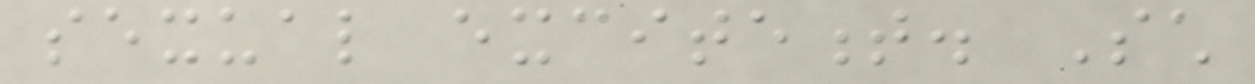sexual excitement. Such
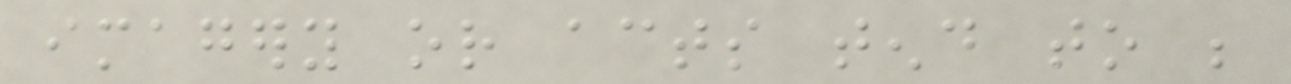imagery or acts tend to be
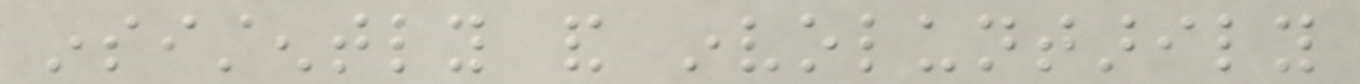insistently and involuntarily
